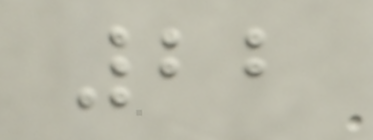22
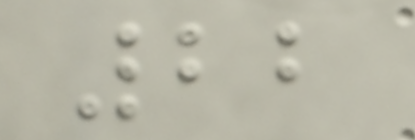22
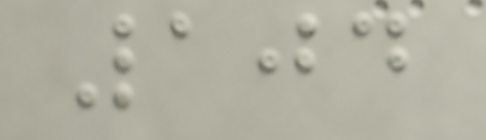104
